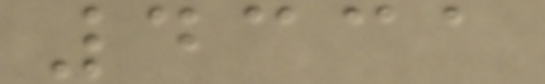4331
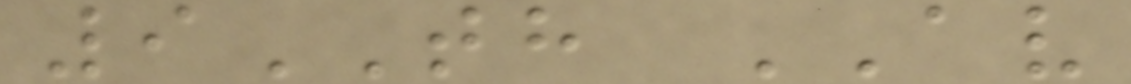9TH AV
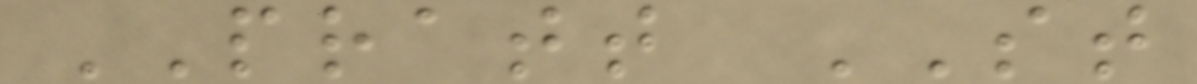PRATT ST
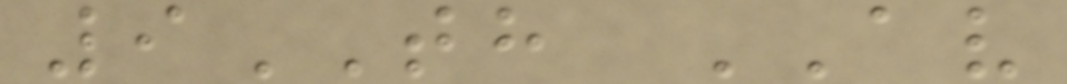9TH AV
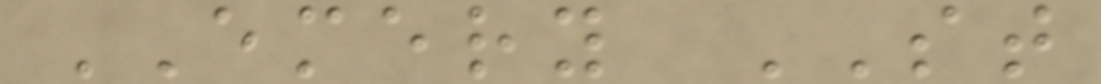EMERY ST
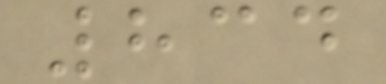834
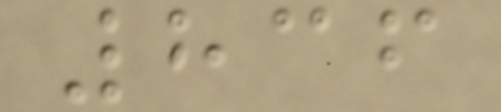836
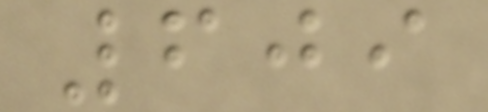609
